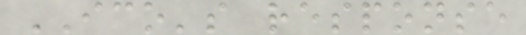ICO's response
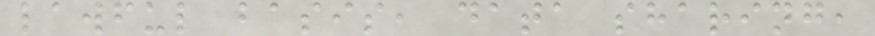lawful basis, data sharing,
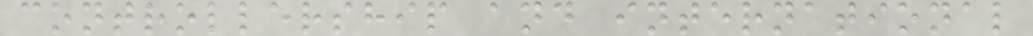controllership and international
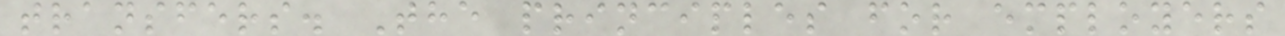transfers. The principles for employers
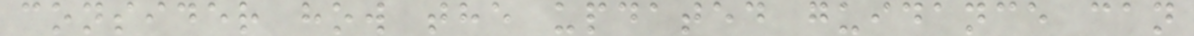consider how the updated guidance can
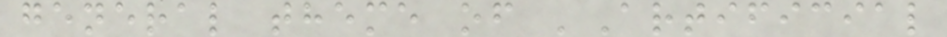general theme of 'Artificial
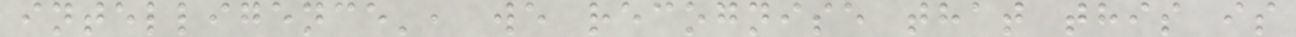intelligence', we recognise that this is
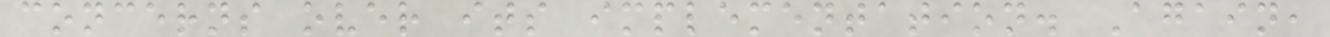concerns over its implementation. Again,
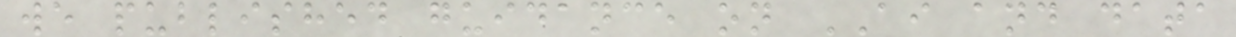we published guidance on AI and data
